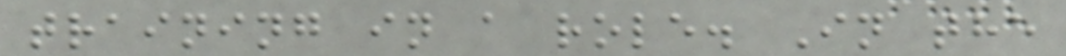training in a role. In the
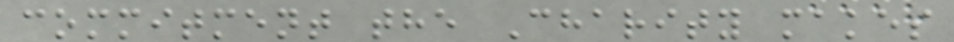commitment the Charity makes
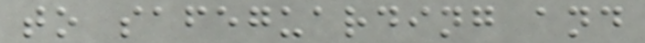to safeguarding and
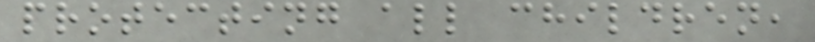protecting all children,
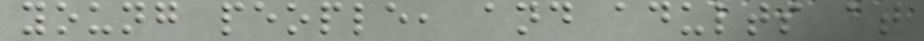young people, and adults at
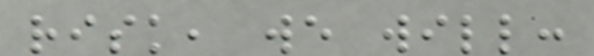risk, we will:
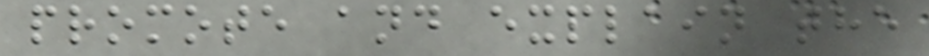promote and explain the
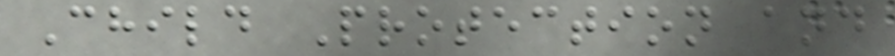Child Protection and
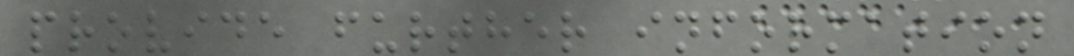provide further information
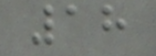18
